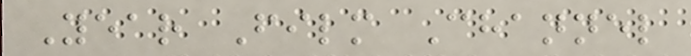Year Film Channel
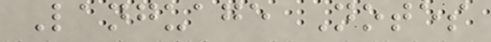Language Notes
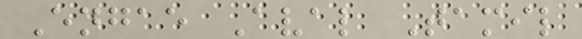Engae Aval Tamil
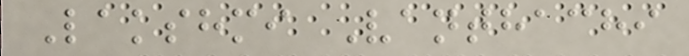Lakshmi Vanthachi
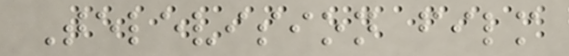Television film
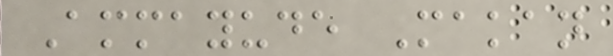Ammayude Makan
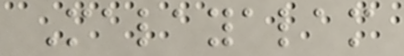Malayalam
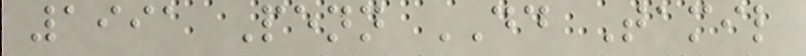1991 Penn DD Tamil
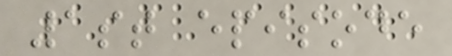1st episode
